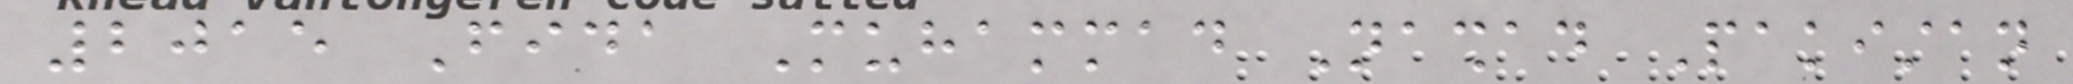2015 Fida Muhammad Nashad Pakistan
